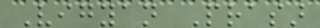Vigyan Prasar
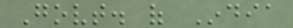Govt. of India
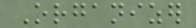Organizer
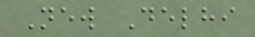New Delhi
